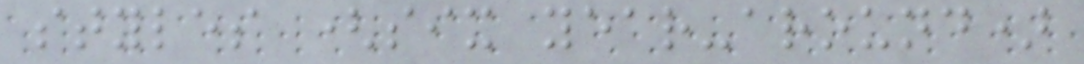styles (six year-around)
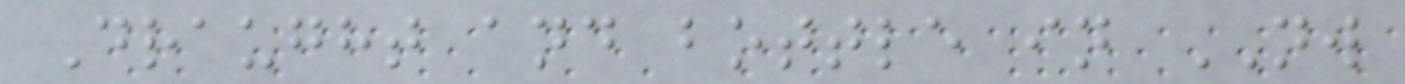Draught and bottle in NW
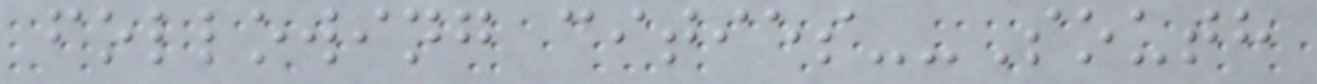following cities--South
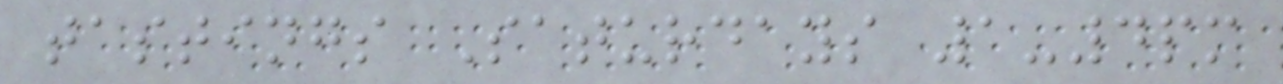tastings Saturdays 1-4pm
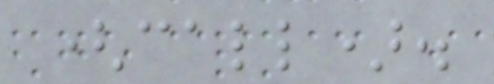(call).
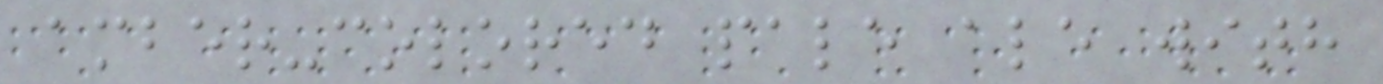amber-colored pale ale with
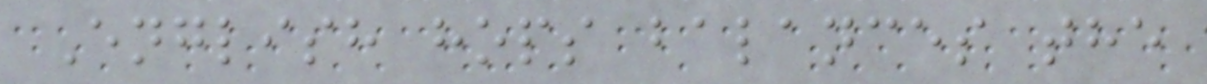English hops balances the
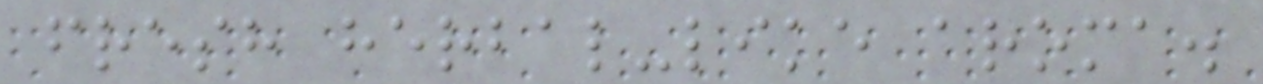fresh herbal-like aroma.
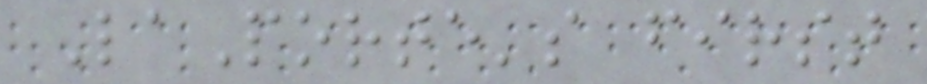LaPorte's first
